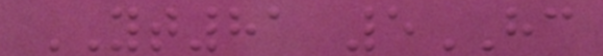YT81 5HC
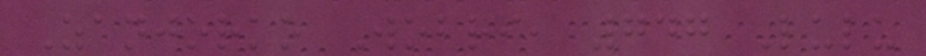Zanjorko Wobri, 747 Lulu
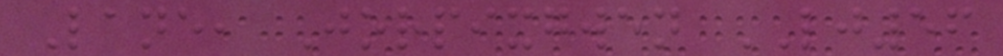Lane, Jorpixgwen LJ56
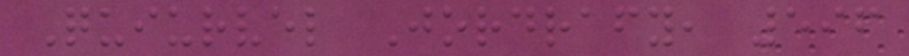Quiurvel Jordrafy, 596
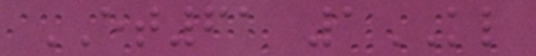ET61 1KL
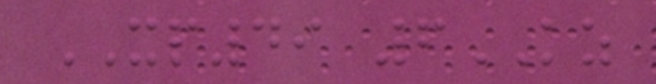XP49 6KZ
